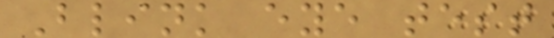Blink eye test
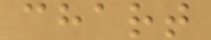chart
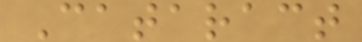Cataract
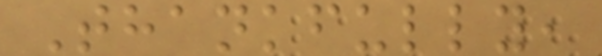Thankfully,
